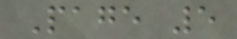Page 5
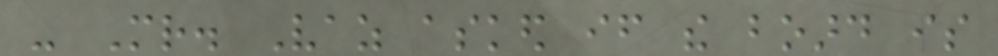- Mr. Vaz asked if the board is
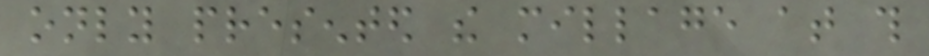only presented the millage at this
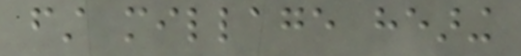first millage hearing
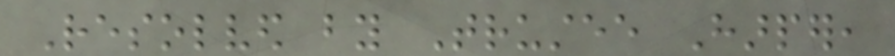Resolved by Trustee Harper,
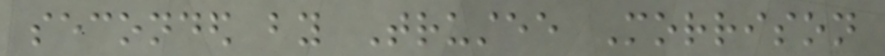seconded by Trustee Morrison
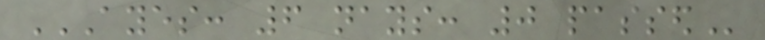AYES: 6 NAYS: 0 PASSED
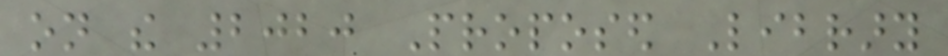on the 2020 Proposed Library
